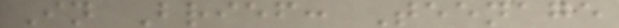In Brief: Teenage
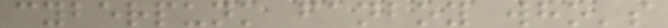cyberpunk fanboy who's
